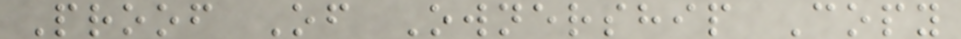Proof Of Ownership Copy
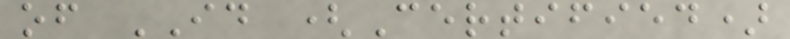of ID (Certified)
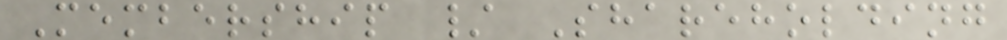Membership / Shareholding
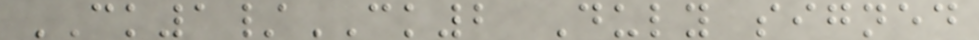CK1/CK2 Duly signed
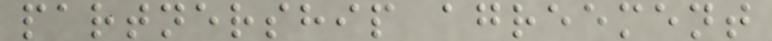partnership agreement
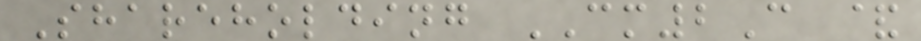Shareholding CM2C &
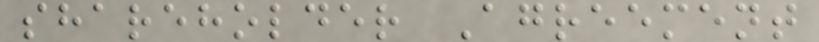shareholder Agreement
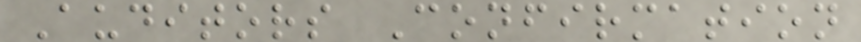Auditors Confirmation
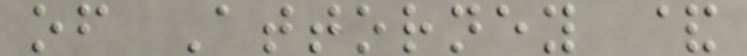of Attorney &
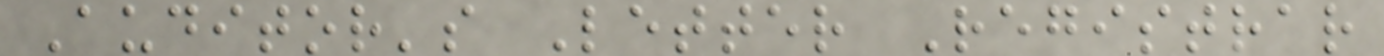Auditor's Letter Registrar
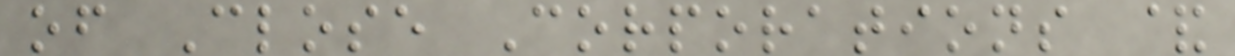of Close Corporations &
